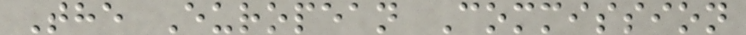The European Commission
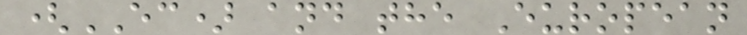(EC) and the European
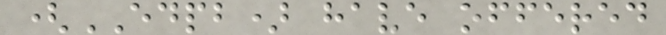(EDPB) have offered
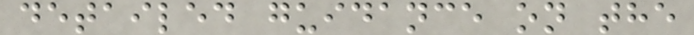detailed guidance on the
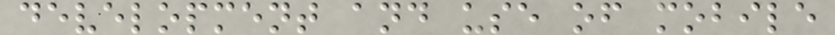development and use of mobile
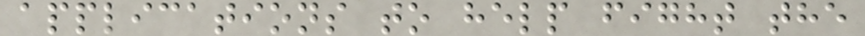applications to help fight the
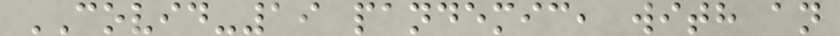COVID-19 pandemic, with an
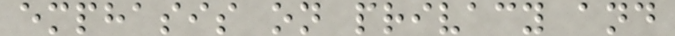emphasis on privacy and
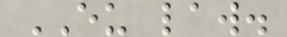EU law.
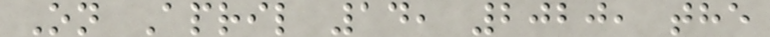On April 14, 2020, the
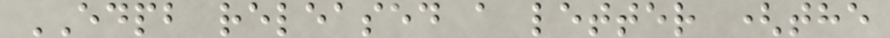EDPB released a letter (the
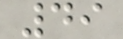49
